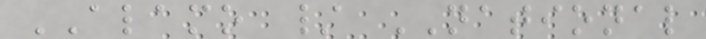ALAMO / NATIONAL
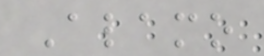Alamo
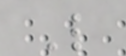L
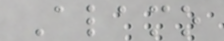Alamo
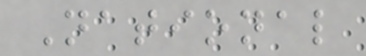National
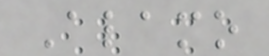Alamo
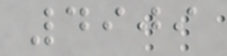4909
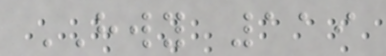HWY 119
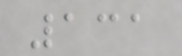131
